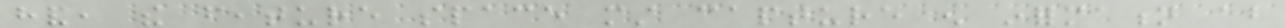hand, the feature space must capture enough information about
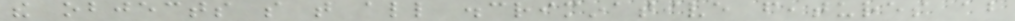the objects so that all discriminative features about
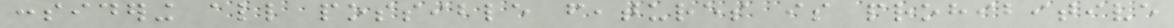considering all possible features is prohibitive
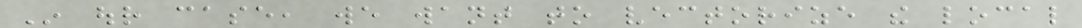In our case, we want to vectorize the local
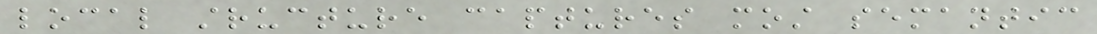local structure captures most semantic
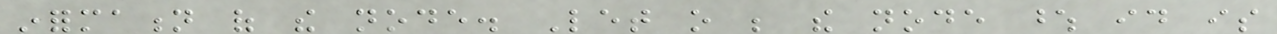information of the node. Let o be the node whose id is
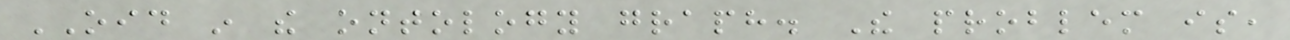OID in the ontology graph. The problem is,
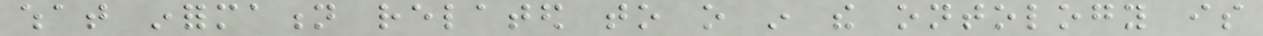what information related to o in the ontology is
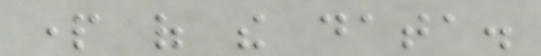part of the data.
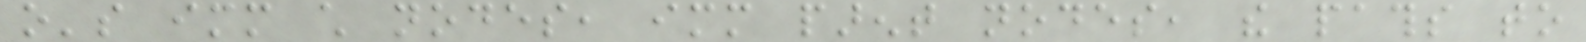o's immediate child nodes, immediate parent nodes, the paths to
